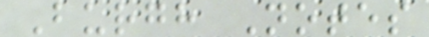Burgh Notes
